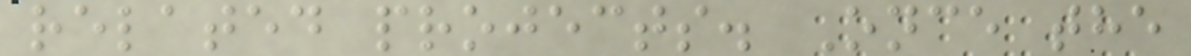related projects. Once the
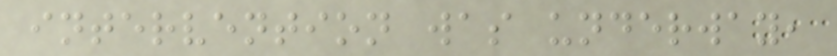intervention was underway,
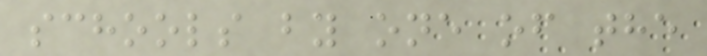schools by one of the
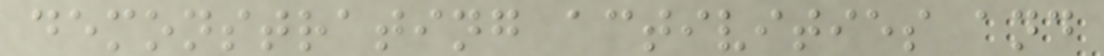demonstrating activities and
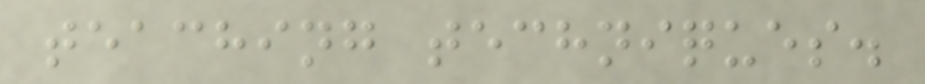teaching techniques.
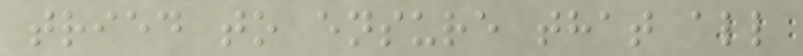tried to ensure that all
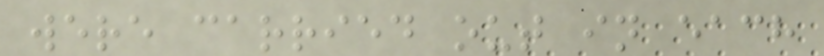were carried out in each
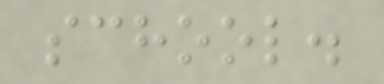school.
